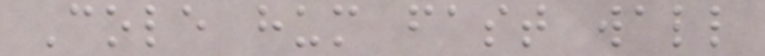Cole hum fast wall
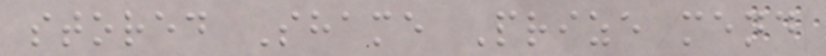stored Shame Prize mend
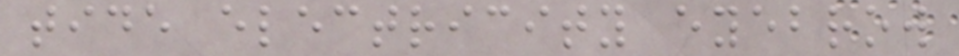tide electricity eyebrow
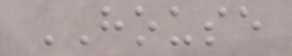HOUSE
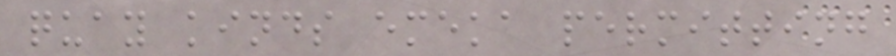quay kinds emeka permitting
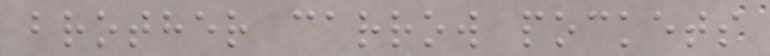brother carrow pockets
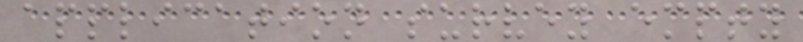application survey empty
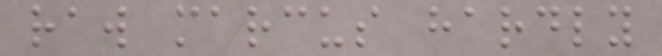raw marcus hardly
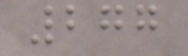277
